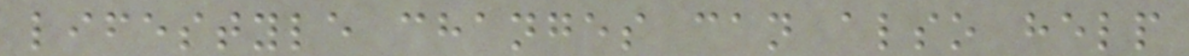lifestyle changes can also help
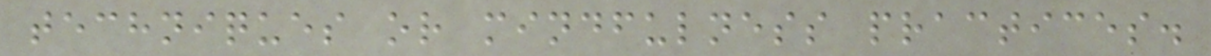techniques or mindfulness practices.
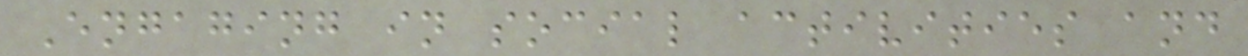Engaging in social activities and
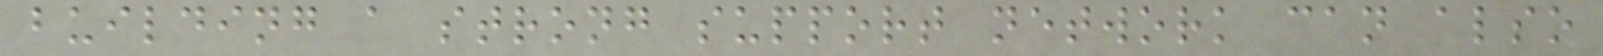building a strong support network can also
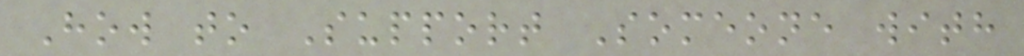How to Support Someone with
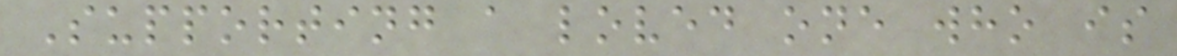Supporting a loved one who is
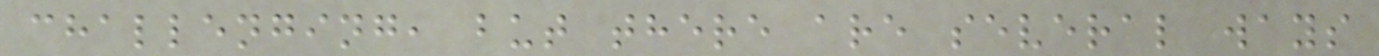challenging, but there are several ways
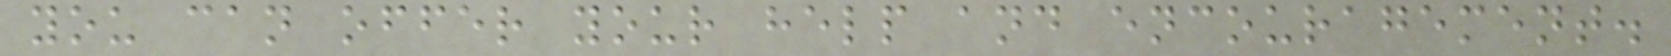you can offer your help and encouragement.
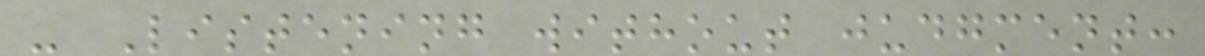- Listening without judgment:
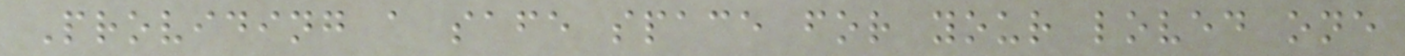Providing a safe space for your loved one
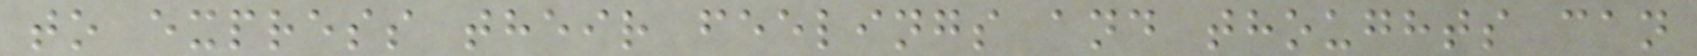to express their feelings and thoughts can
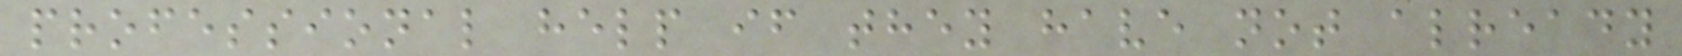professional help if they have not already
